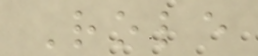Role
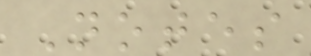Notes
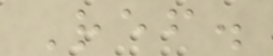Ref.
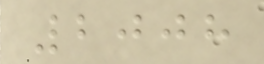2008
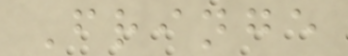Fringe
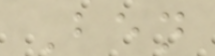Ben
